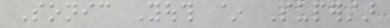Sonic Youth ~ Superstar
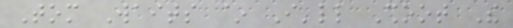Tom Waits ~ I'll Shoot The
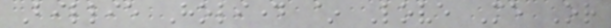Billie Holiday ~ Love Me Or
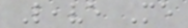Leave Me
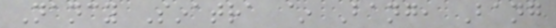Nancy Sinatra ~ Bang, Bang
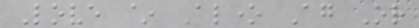Love ~ Alone Again Or
